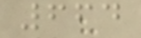664
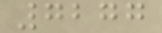7277
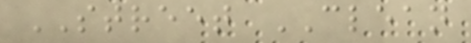STREET CLEAN
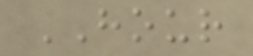HOUR
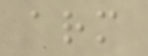arm
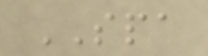SPA
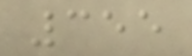355
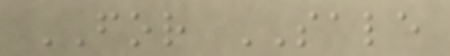FOR SALE
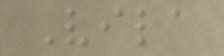Vila
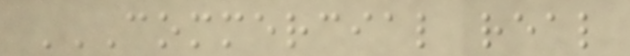COMMERCIAL REAL
